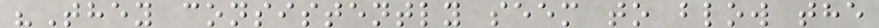"They consistently seem to blow the
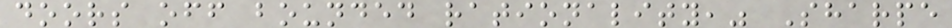doors off bounded rationality," Sharpe
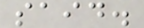said.
